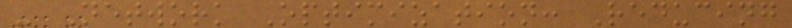- Network Optimization: Reducing
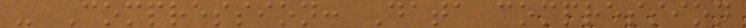- Compression: Data compression
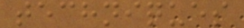techniques
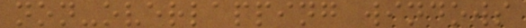non-overlapping windows
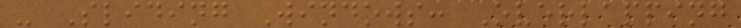- Sliding Windows: Overlapping
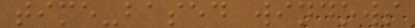time-based windows
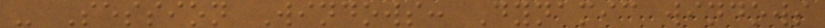- Session Windows: Dynamic windows
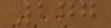277
